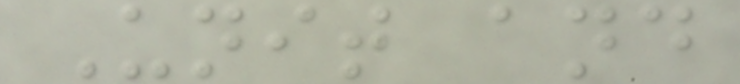Unit and
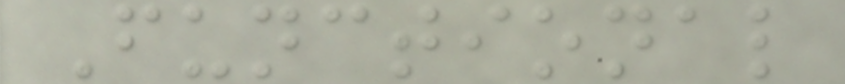Functional
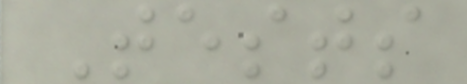Tests
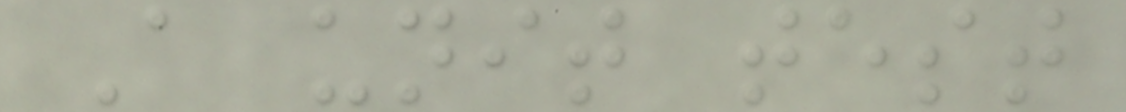A unit test
